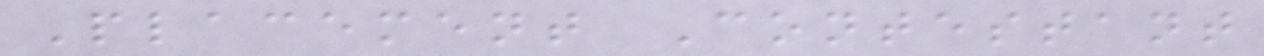Placement Contestant
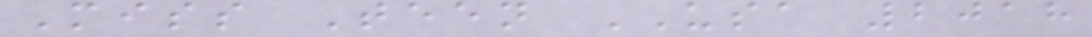Miss Teen USA 2018
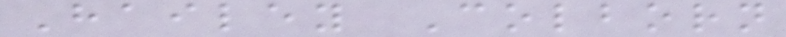Hailey Colborn
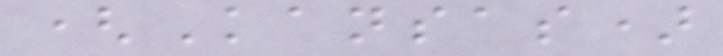(Kansas)
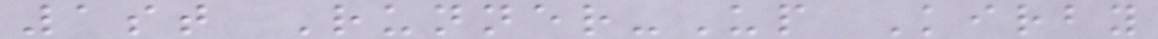1st Runner-Up Kirby
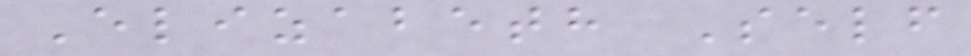Elizabeth Self
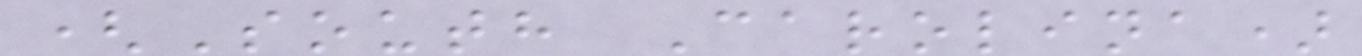(South Carolina)
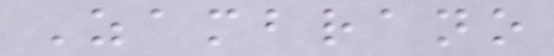Zambrano
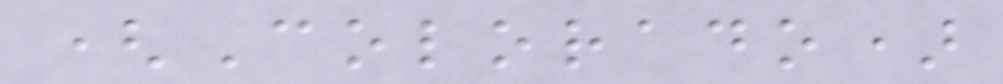(Colorado)
